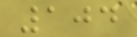104
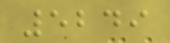5249
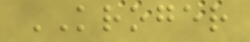KROGER
